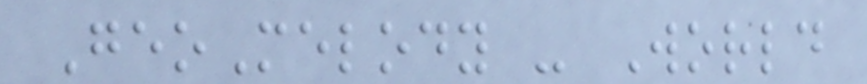GeoMelody - World
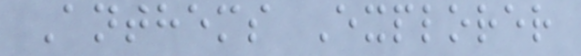Anthems Explorer
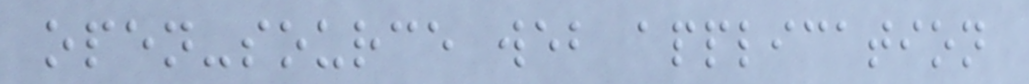open-source web application
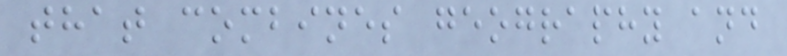that combines geography and
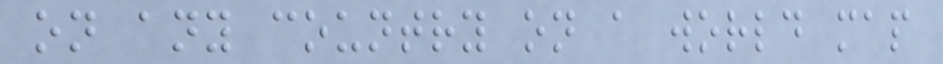on any country on a world map
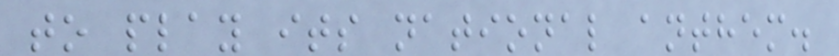to play its national anthem.
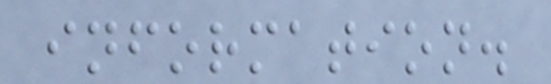information.
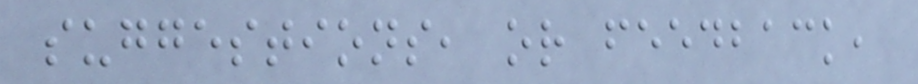suggestions, or feedback,
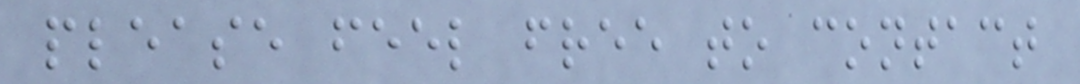please feel free to contact
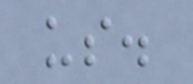us.
